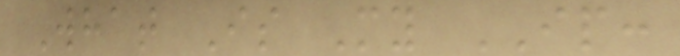What Is My IP:
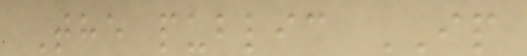The public IP
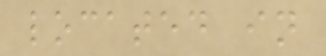located in
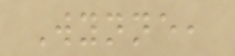Wynne,
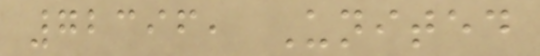72396, United
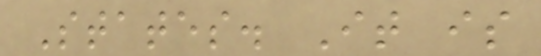States. It is
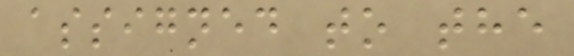assigned to the
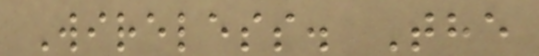Wireless. The
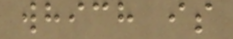which is
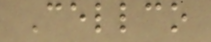Cellco
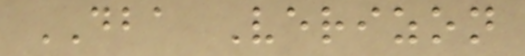DBA Verizon
